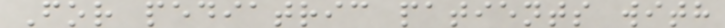For pediatric patients with
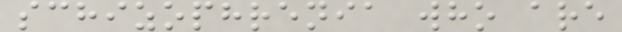schizophrenia who are
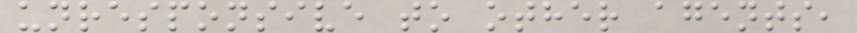unresponsive to other agents,
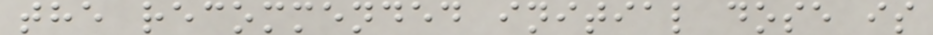the recommended initial dose is
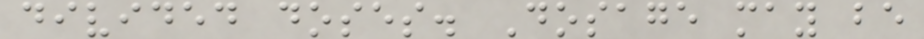divided doses. Dosage may be
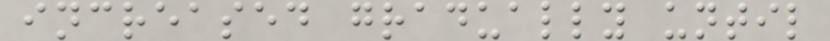increased gradually until
